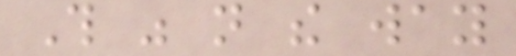This was not the way
